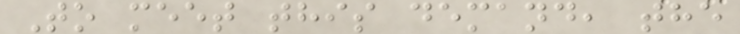To meet this demand, the
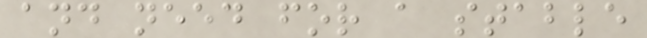and need for a stable
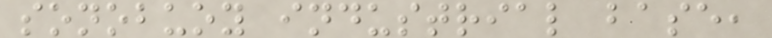sonobuoy industrial base,
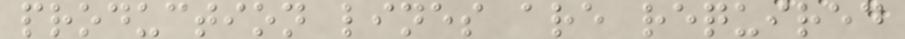production lines are required
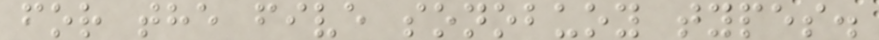for the five sonobuoy types.
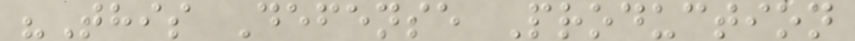"This Defense Production
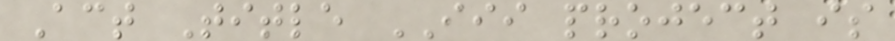Act Title III project is
